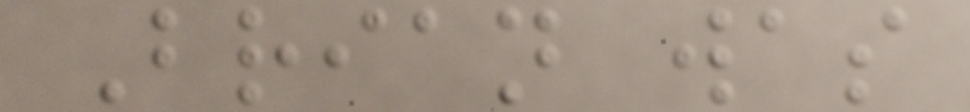Brian was
